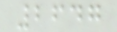2647
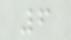6
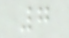7
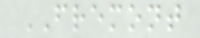FREMONT
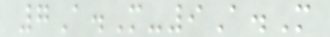7A.M-9A.M
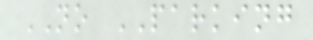NO PARKING
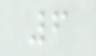6
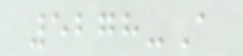5278-A
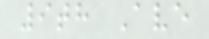9th Ave
